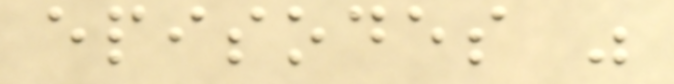episodes was
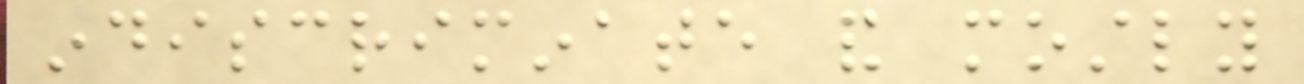indiscriminate and mostly
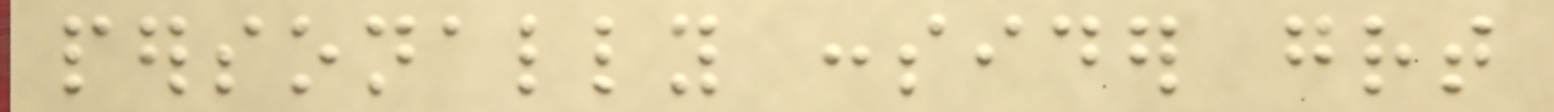personally consider great
